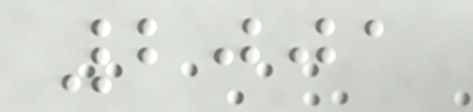2001
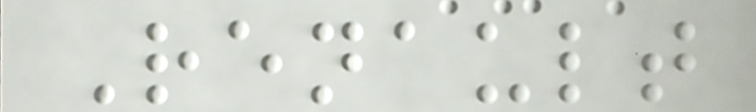Renault
